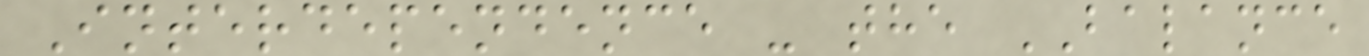Interdependence - the BALANCE
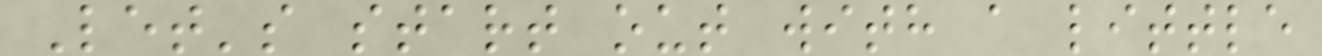Let's start out with a little
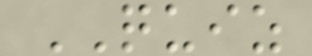QUIZ
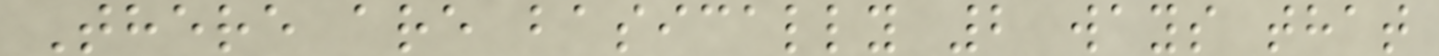There are basically 2 ways that
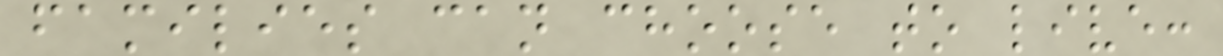families can choose to live:
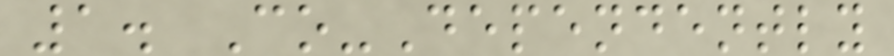1. Co-Dependently
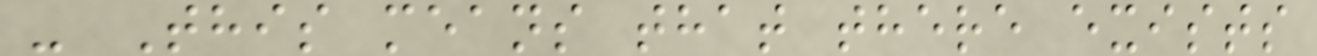- This means that there exists
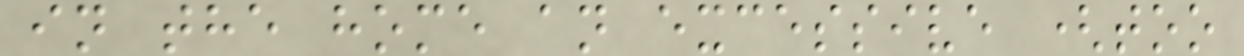in the home an excessive (too
